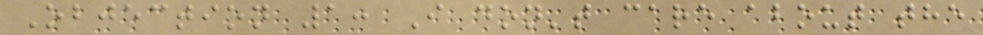Objection 1: I don't care about the
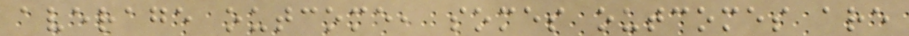average outcome, somes outcomes are
